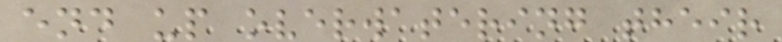end up overwatering their
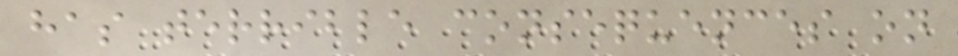has terrible consequences on
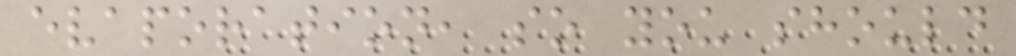evaporation, so you should
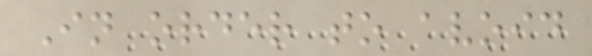In order to avoid
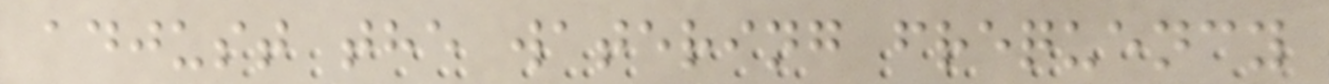adjust the watering frequency
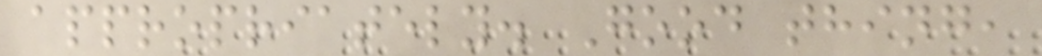appropriately. Good thing,
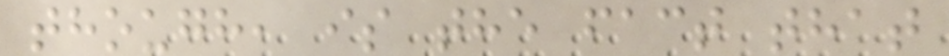though, is the fact that
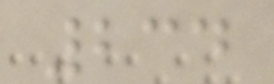234
